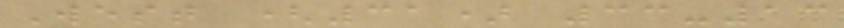West (31) 33-13
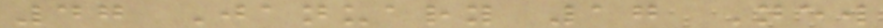47 January 17 New
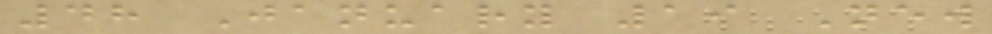48 January 19 New
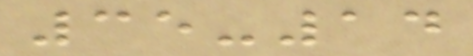35-14
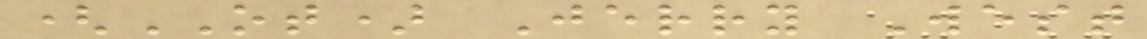(OT) Jerry West
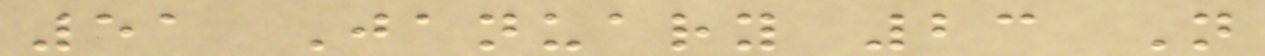51 January 23 N
